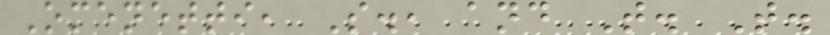Omenetti, S., and T. T.
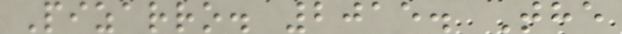Pizarro. 2015. The
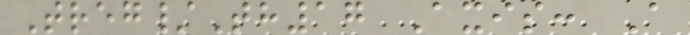Treg/Th17 Axis: A
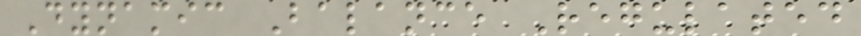Dynamic Balance Regulated
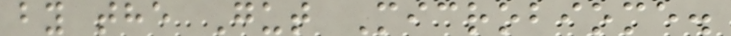by the Gut Microbiome.
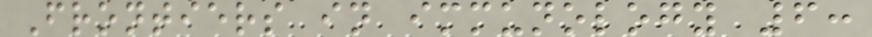Frontiers in immunology 6:
